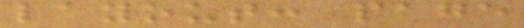layout: page
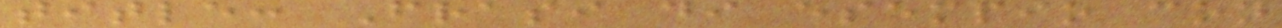title: Frasi di esempio con
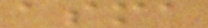asma
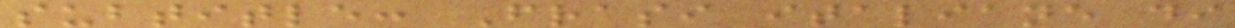subtitle: Frasi italiane di
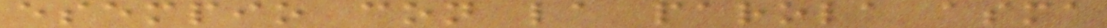esempio con la parola asma
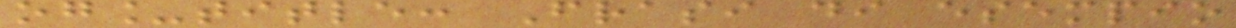og_title: Frasi di esempio
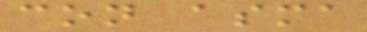con asma
